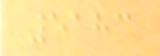5183
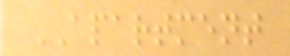APARTMENT
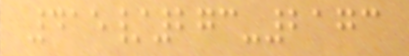415/273-2173
